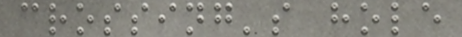crossing's hole
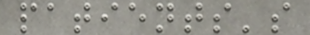patients's
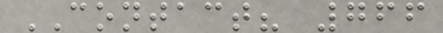CONTACT? 766
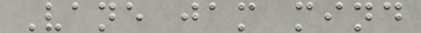Vane jam mind
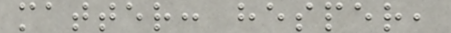matter: hesper,
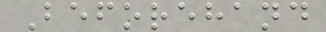Beforehand
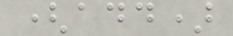(add)
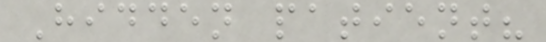Hidden patient?
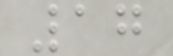17
